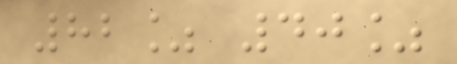82% 40%
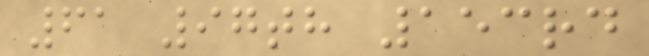61 97th 153rd
